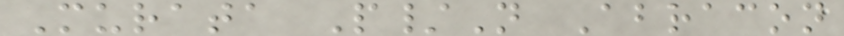Murata P/N Abracon
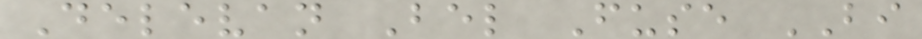Delevan Bel Fuse BI
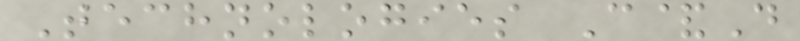Technologies C&D
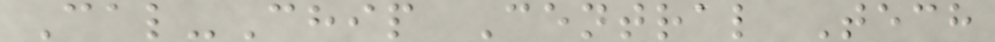Cal-Chip Central Tech
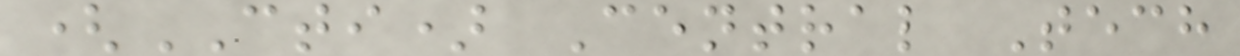(CTI) Central Tech
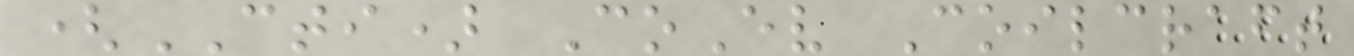(CTI) CoEv Coilcraft
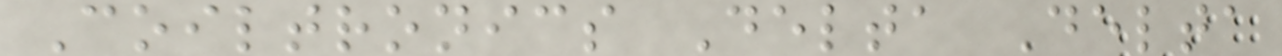Coiltronics Delta Delta
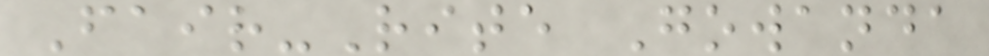Fair-Rite Gowanda
